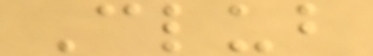Club
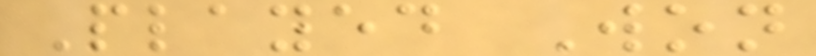Played Won
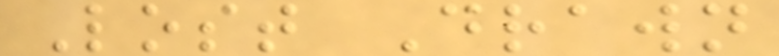Lost Drawn
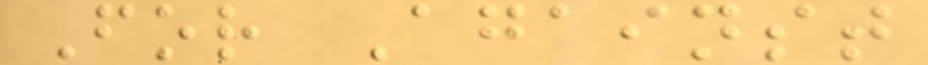For Against
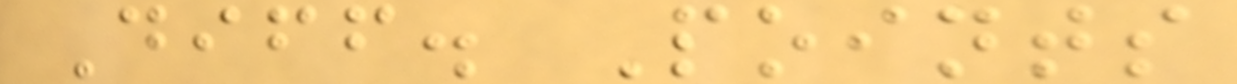Diff. Points
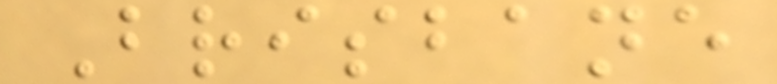Brisbane
